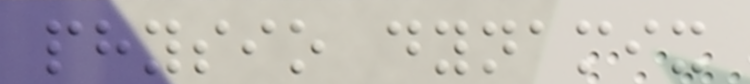physio dynamix
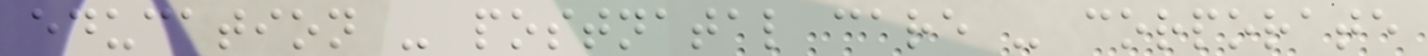education - postnatal care - corporate
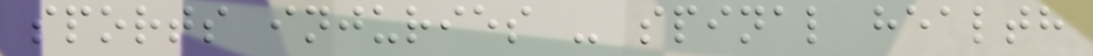sports injuries - spinal health
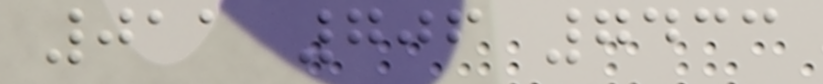011 706 7433
